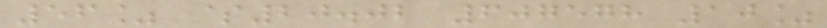56% $20.02 607578 10%
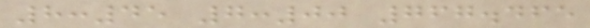8:45 7:00 767.465
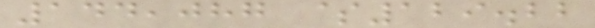144,087 $129.22
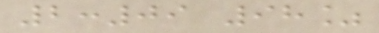2:09 98%
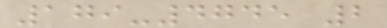179-4745 2
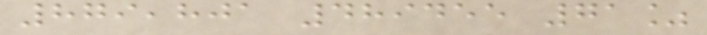879,801 489455 71%
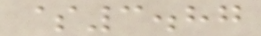$3.87
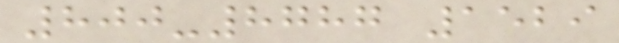800-8787 1529
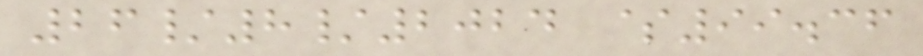26/8/2024 $99.36
